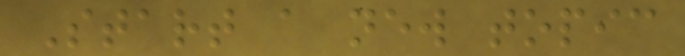Start a new topic
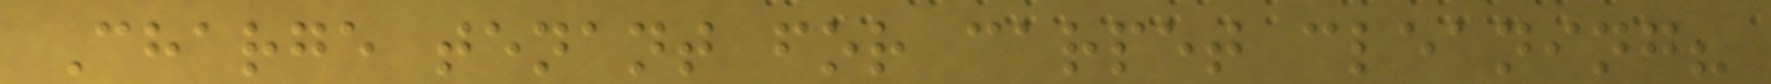Charge tenant for carpet cleaning?
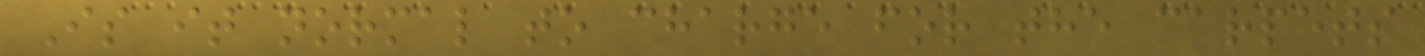Is it normal to charge for the carpets
